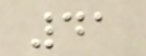41
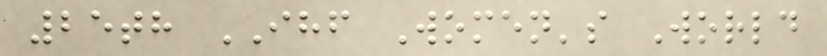25th IHF Women's World
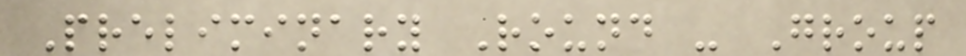Preliminary Round - Group
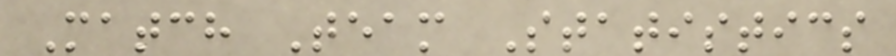Match Team Statistics
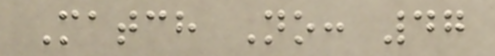Match No: 47
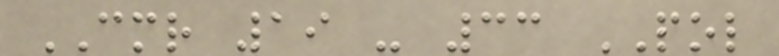CMR 19 - 33 POL
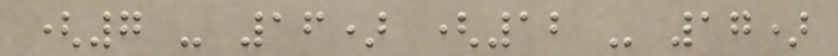(7 - 16) (12 - 17)
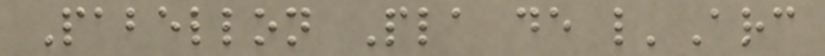Pabellon Pla de l'Arc
